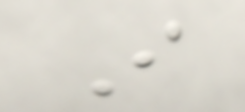I
